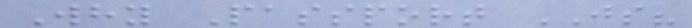Why Passport JS?
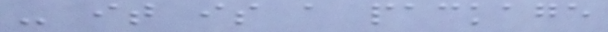- it is a package
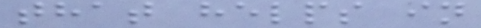that helps in
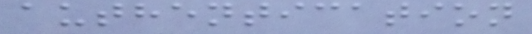authentication
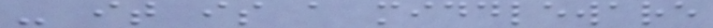- it is a middleware
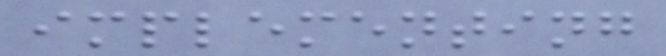implementing
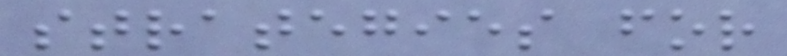strategies for
